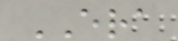ERA
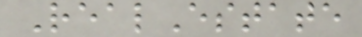RealEstate
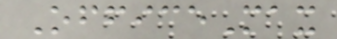OfficeMax
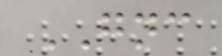GNC
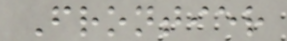Frontier
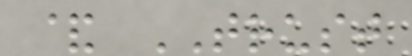& TRUST
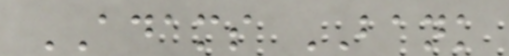ADAMS BANK
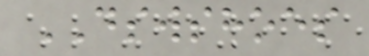DSWSHOES
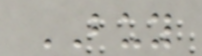BUY
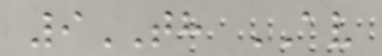9TH AV
